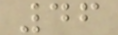46
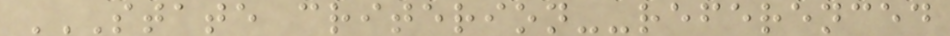STATE CRITERION--REFERENCED
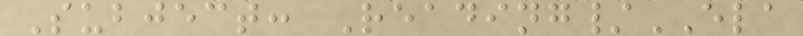Subject: Reading/ELA
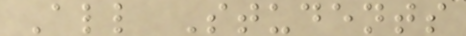All Students
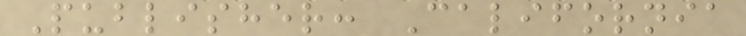Publisher: California
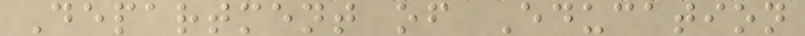Department of Education
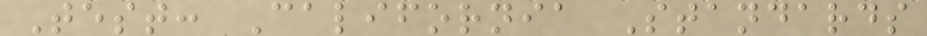Test: California Standards
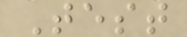Test
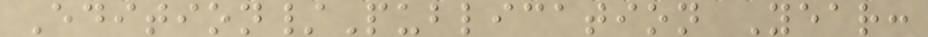Edition/Publication Year:
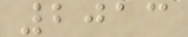2013
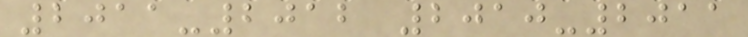2011-2012 2010-2011
